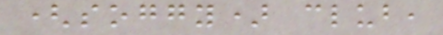(soggy) club,
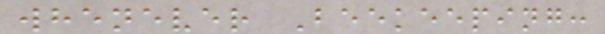whenever Beekeeping:
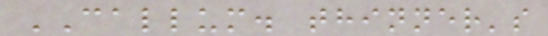CALLUM. thinner's
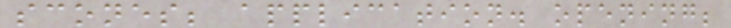scones; application. opening;
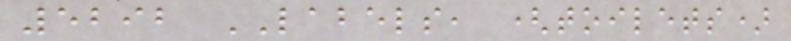5292 LABELS, (toilets)
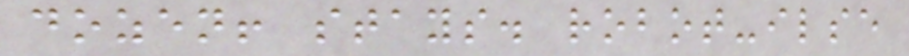dozen! stays. robot-ilse
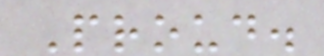Proud.
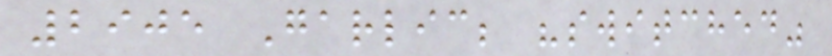2905 Garlic; "switched"
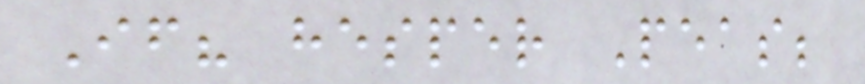If? hesper Peas;
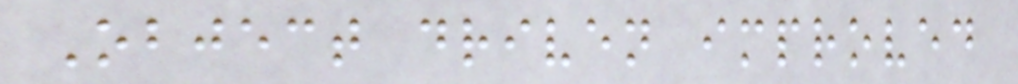Object driven improved
